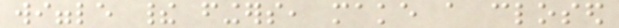wiggle their fingers, make a closed
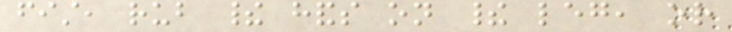fist, rub their hands on their leg, or
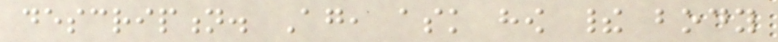description. Again, ask how their body
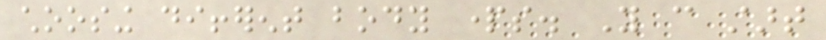choosing different body parts. You can start
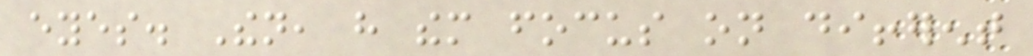eyes. Then, have them focus on different
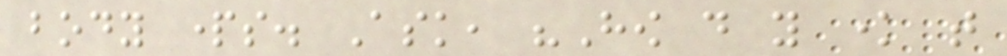body parts. Ask, "How do you know that
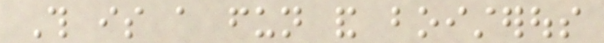This is a fun and boisterous
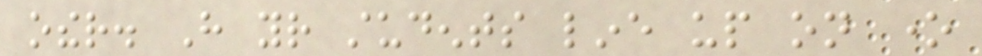other. Have your students line up on one
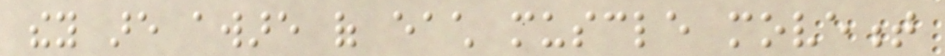they are aware of each muscle movement
